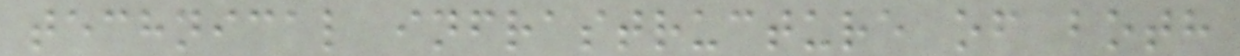technical infrastructure of both
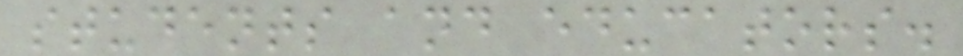students and educators.
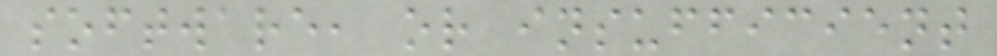software, or insufficient
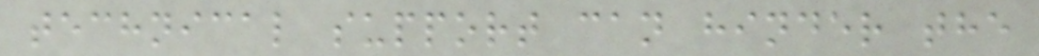technical support can hinder the
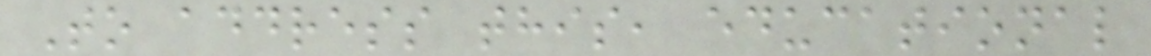To address this, educational
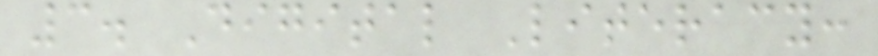3. Digital Literacy:
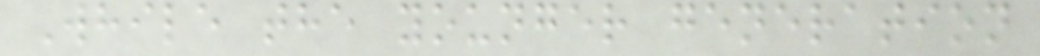While the younger generation
